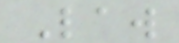Law
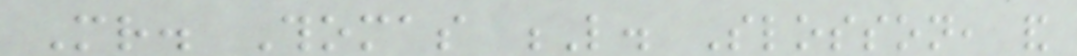Mr. Thomas L. Slosson, and
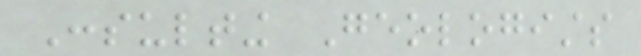Consulting Geologists
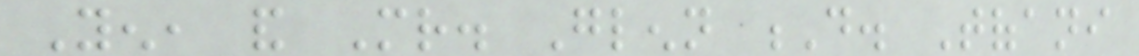Yen, and Mr. Glenn D. Tofani
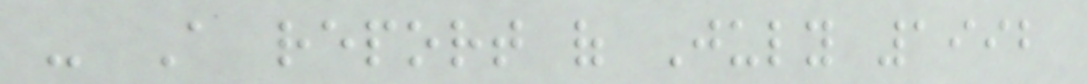- A report of July 1992
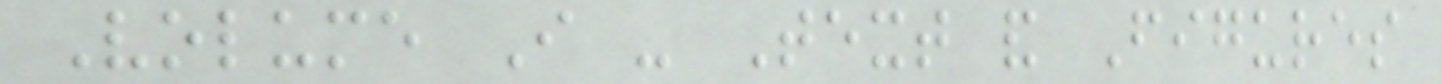Volume I - Text and Figures
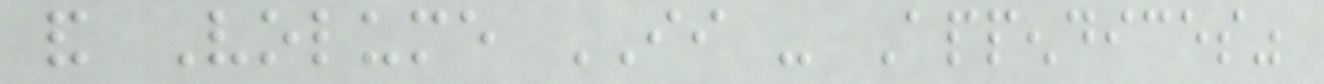and Volume II - Appendices"
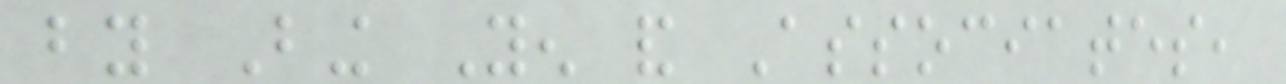by Bing Yen and Associates,
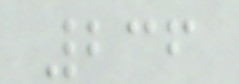236
